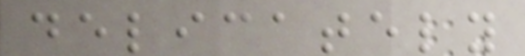delicately
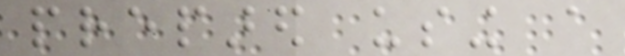prepared using a
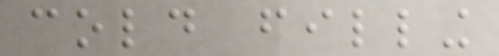cold filling
